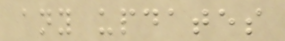any updates
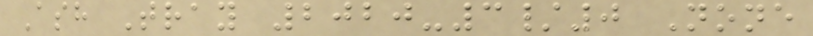Ash Tray 2020-3/0 None
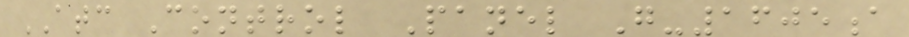ATC Control Panel G-1605a
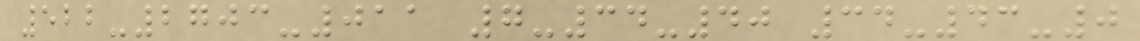522-2703-011 7-34-40 34-43-0
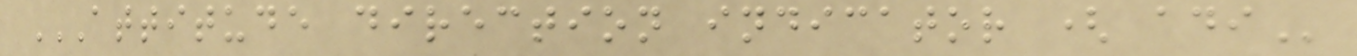ATTITUDE DIRECTION INDICATOR ( ADI
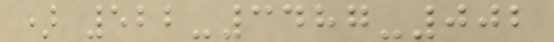) 522-3487-002
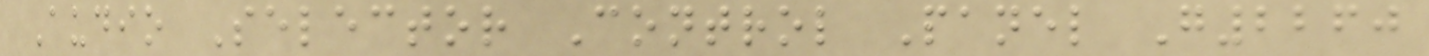Audio Selector Control Panel G2260
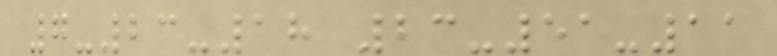7-23-18 23-51-11
